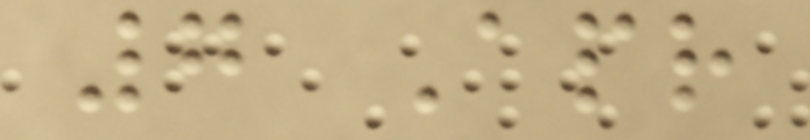7 Apr
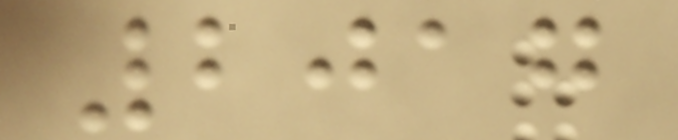2017
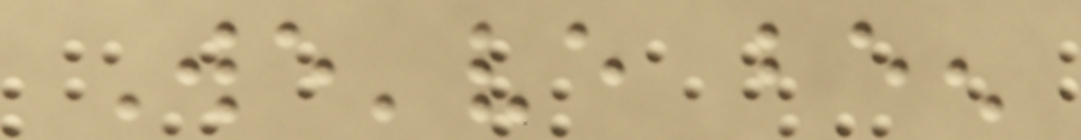We've been
